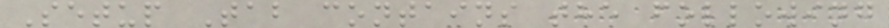Setup Tab contains the following
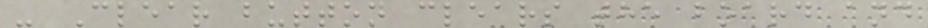- Clear button clears the board and
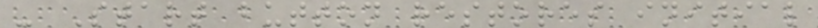- Start button restores initial
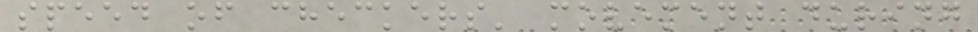speed of checkers' movement during
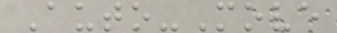Auto-Move
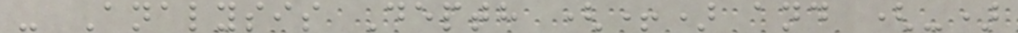- Analysis Depth (+) and (-)
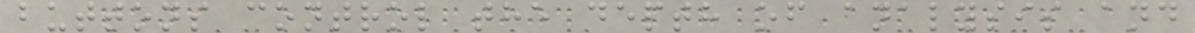buttons control the depth of analysis and
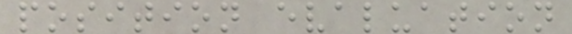position evaluation
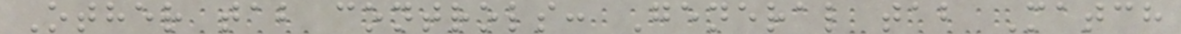Other tab controls: General tab Match
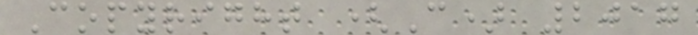Copyright (C) 2017
